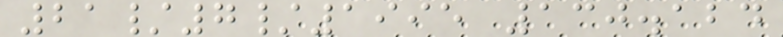21/7/1995 130.124
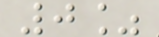0%
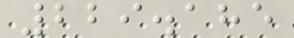229.185
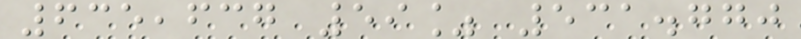635,637 59% 531.770
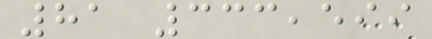81 333,599
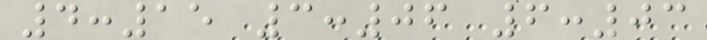4:15 3:06 6:03
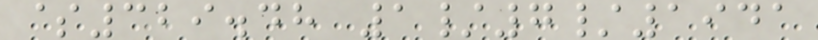$329.48 1/7/1941
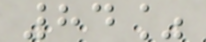84%
